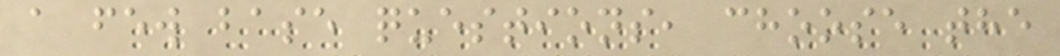a few base questions, choose the
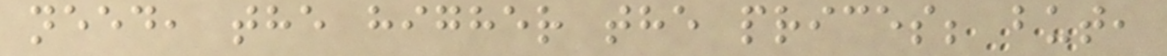need, the higher the prices; but,
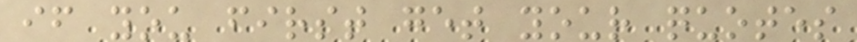if you first get your quotes
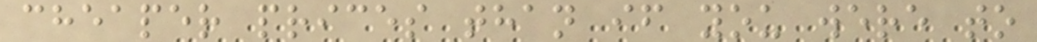cheaper prices than if you were to
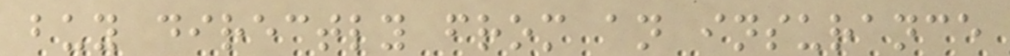buy directly from an insurance
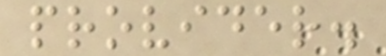provider.
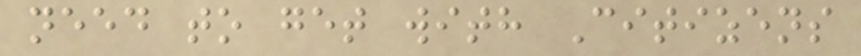need to get with Citizens
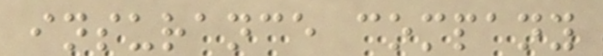insurance company
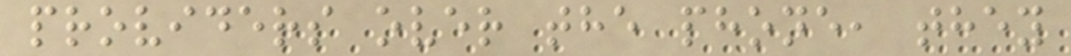providers over the phone, they
